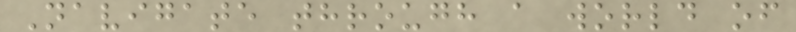Navigate through a world of
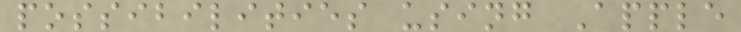possibilities using Apple
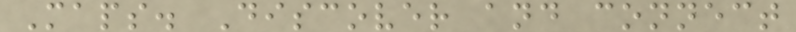Maps. Discover and connect
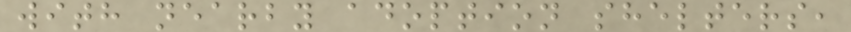with nearby adoption shelters,
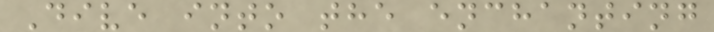Dive into the enchanting
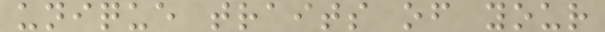unique traits of your
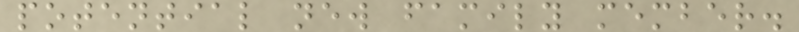potential new family member.
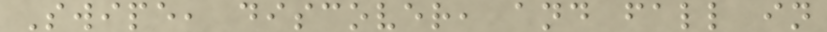Swipe, discover, and fall in
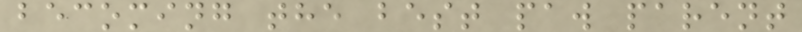becoming the best paw parent
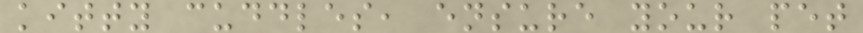kitty cuddles, ensure your pet
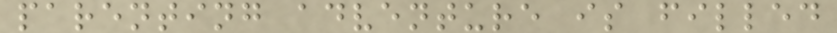parenting adventure is filled
